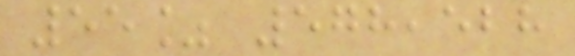55% 578,528
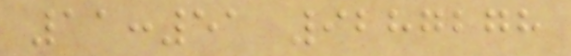11:51 9287278
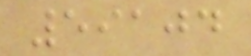59104
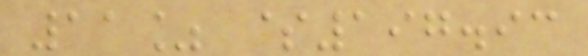11% $197.93
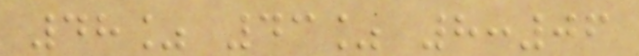48% 43% 8:06
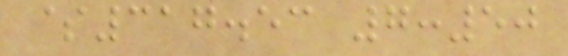$317.53 7:50
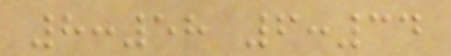8:58 6:34
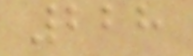228
